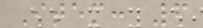Item: 6
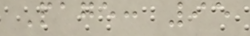Page: 95
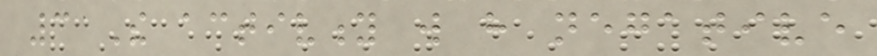3 The activity will have negative
